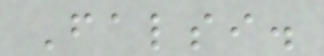Falsi.
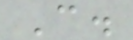C.
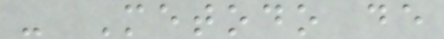- Metodo de
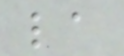la
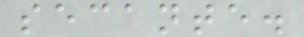secante.
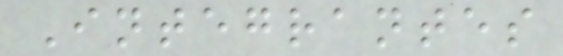Integrantes
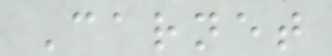Carnet
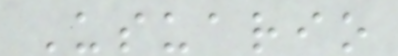Usuario
